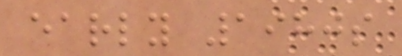early 1980s
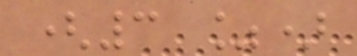(3 %)
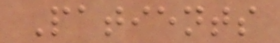Patients
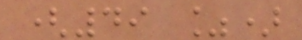(49 %)
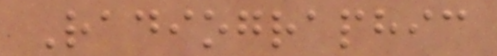Radiographic
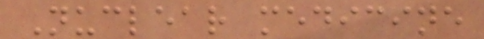Nuclear medicine
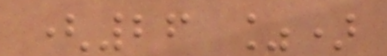(26 %)
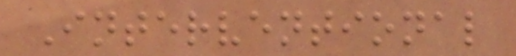Interventional
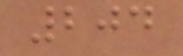204
